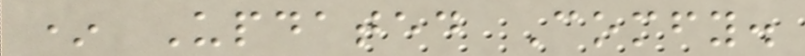* Updated Comfy.
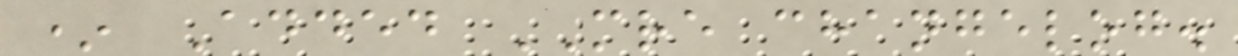* Added MRE changelog.
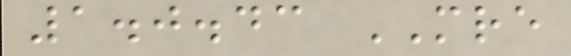1.0.43 MRE
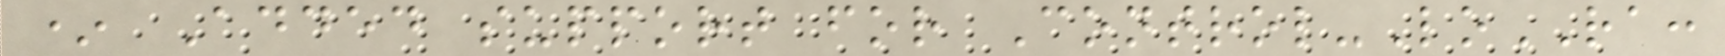* Added support for Control-LoRA:
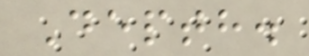Depth.
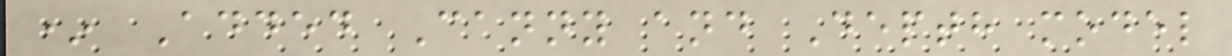* Added Canny and Depth model
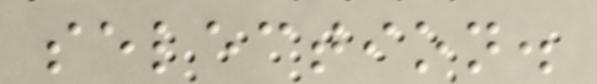selection.
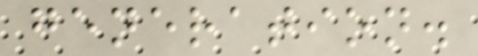generation.
